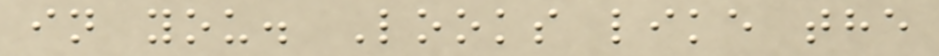in you. Looks like the
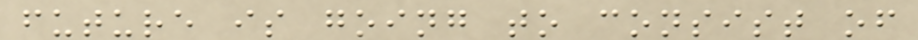future is going to consist of
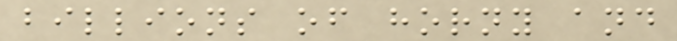billions of horny and
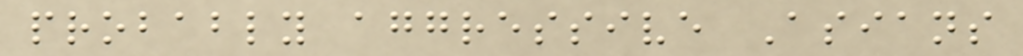probably aggressive Asians
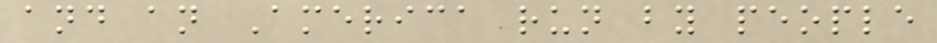and an America run by people
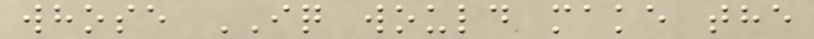whose IQ would make the
